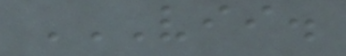VII.
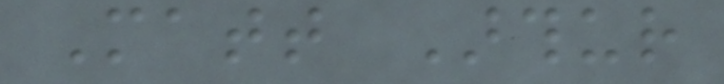Matt Arthur
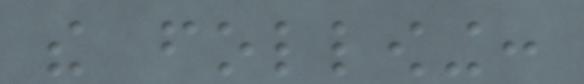the following:
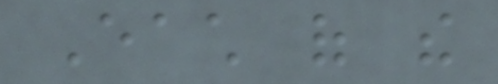Each of the
